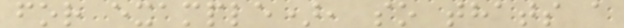for example), so thats a
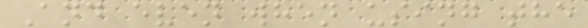And even when using the
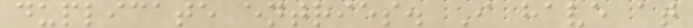duplicate entries. I have at
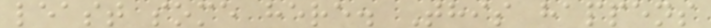least some here. This happens
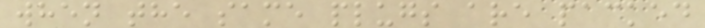when the same plugs are packed
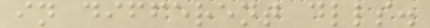in different dlls.
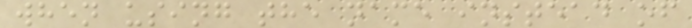when using the name instead of
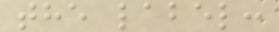the label:
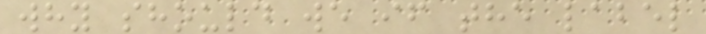why should we if the label
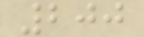200
